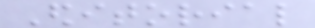Editorial
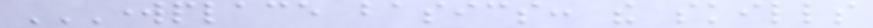WORKPLACE BASICS: THE SKILLS
